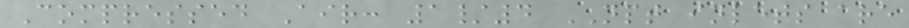Compressed Air: 1/4 NPT inlets are
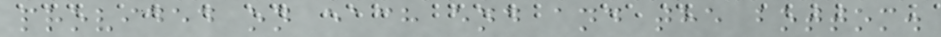provided on each end and the bottom.
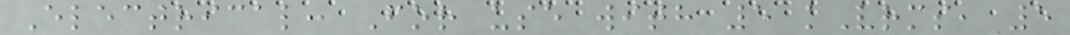Electrical: For use with 5 kVrms, 5
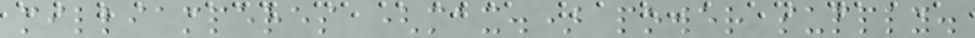milliamperes (max.) power supply.
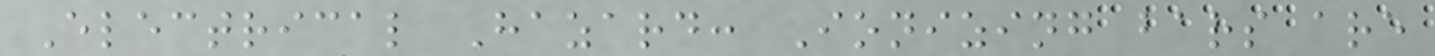Electrical Hazard: Ionizing bars are
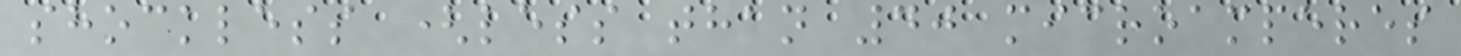shockless (less than 40 microamperes
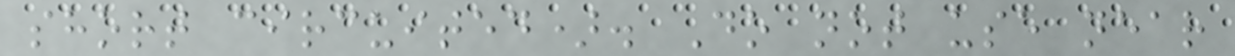short circuited). Do not use near
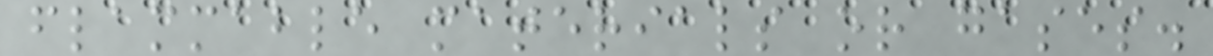flammable materials or gases.
